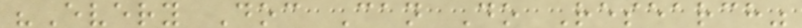"Every Doc Can Do Research"
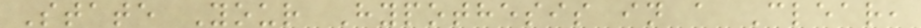State Your Hypothesis in a Clear,
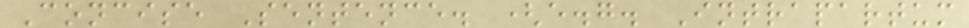Concise Sentence. (e.g. Intrapartum
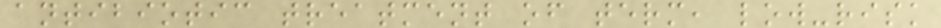antibiotic treatment of term, low-risk
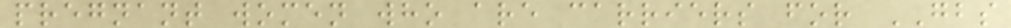pregnant women who are carriers for GBS
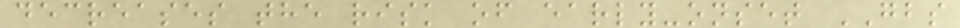decreases the risk of early-onset GBS
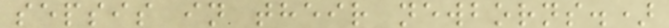sepsis in their newborns.)
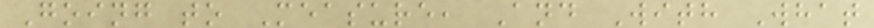Going to Measure, And With What
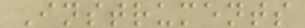Instruments
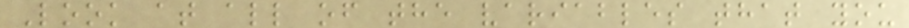Look at all of the variables that you
